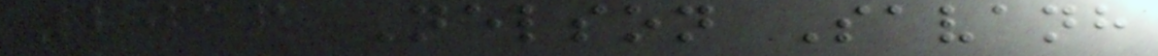2016 Nelson Savanh
